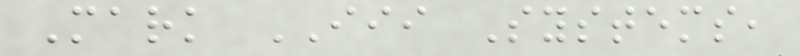Mark III Systems,
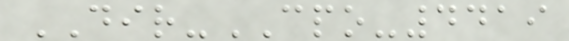DIR-CPO-4419
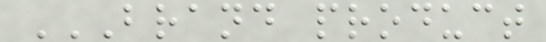BRAND PRODUCT
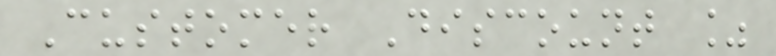Customer Discount %
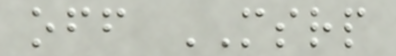off MSRP
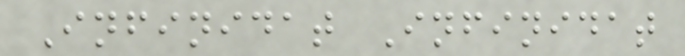Infinidat Infinidat
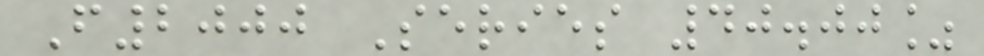F2000 Series 40.00%
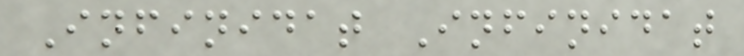Infinidat Infinidat
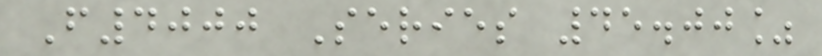F4000 Series 45.00%
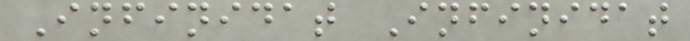Infinidat Infinidat
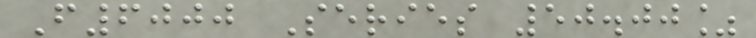F6000 Series 50.00%
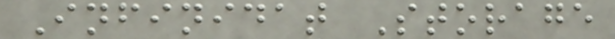Infinidat Storage
